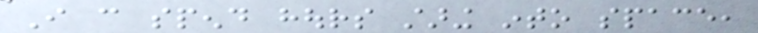I can spend hours staring into space,
